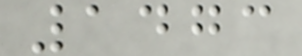1473
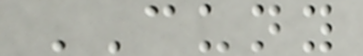CUNY
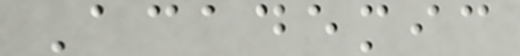Academic
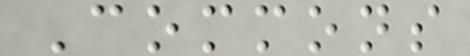Commons
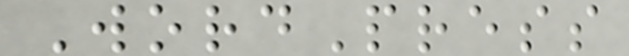WordPress
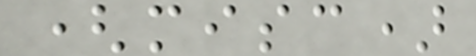(misc)
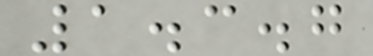1.3.7
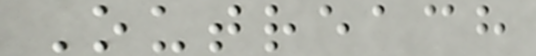Outreach
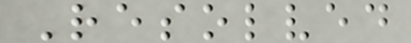Resolved
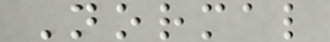Normal
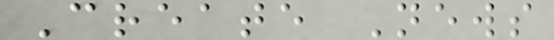Create News
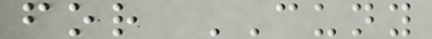for CUNY
